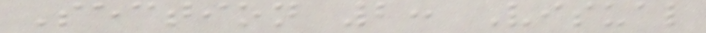Section 2: Visual
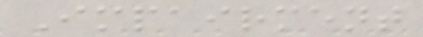Impairment
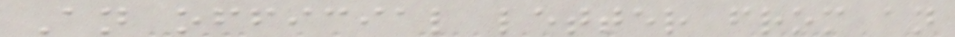An official letter from an
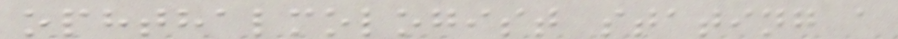ophthalmologist stating a
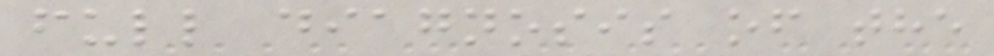full diagnosis of the
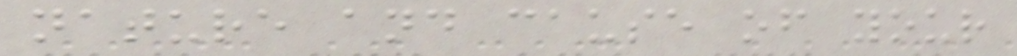nature and cause of your
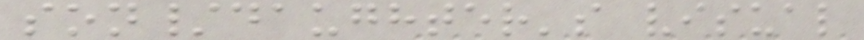son/daughter's visual
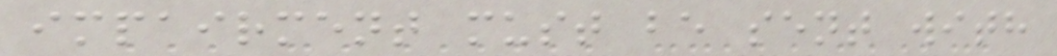impairment must be sent with
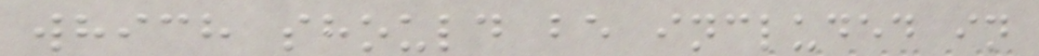which should be included in
